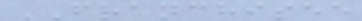FRANCHISEE
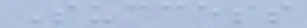Success
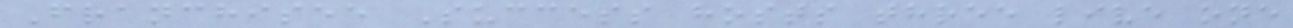Franchisee Success hosts three live one
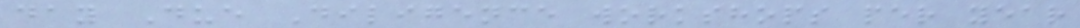day Due Diligence workshops per year
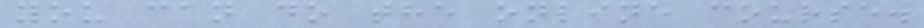you can do the online course.
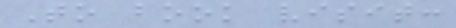To book visit:
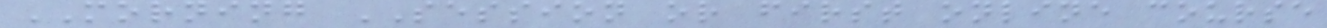MORNING SESSION or first online course
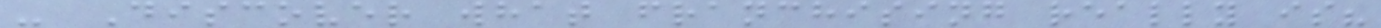- Discover what franchising really is?
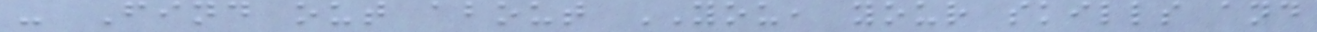- Find out about YOU, your skills and
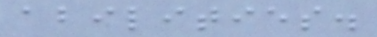abilities.
